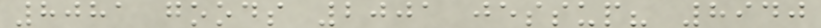8081 goods 2001 jessup? 8940
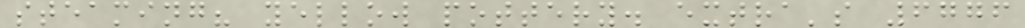steaming? yellow pottery. extra's 6776
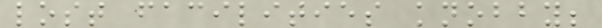lost facilities knobby;
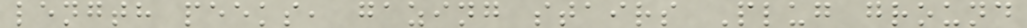length peeks, gazing stairs Plug ground
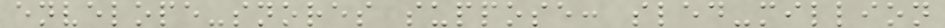envelope-snores suppose: sled-million
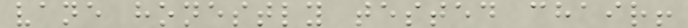vane honestly tested chair!
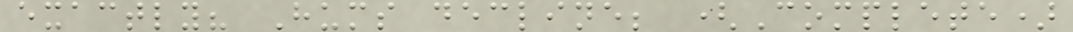exactly? Hums decline; (Complete)
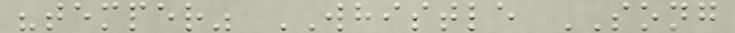"temper" WHISTLE SONG
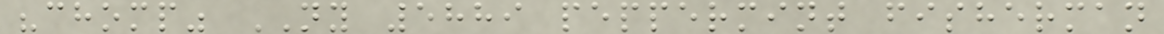"chomp" NY 5889 peppermint fisherman
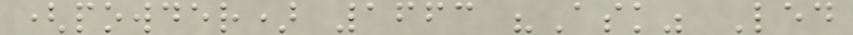(powder) 1663 "Ask" Led
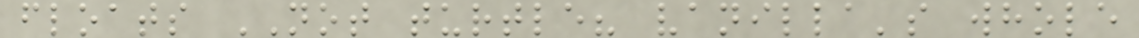floats NOT turtle? vanilla's whole
